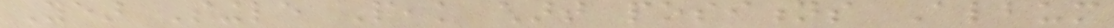Year Single Peak chart positions Album
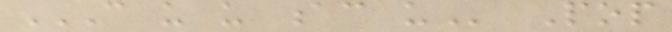CAN US US AC US Pop
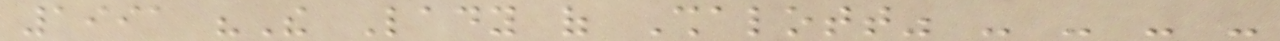1991 "The Lady of Shalott" - - - -
